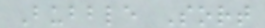Bubble Sort
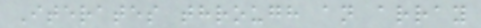Iterates through an array
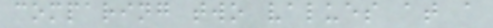comparing two values at a
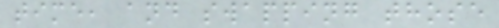time, and swapping those
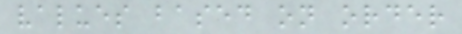values based on order
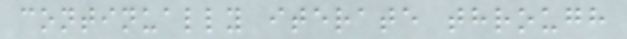continually iterate through
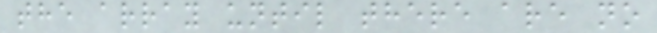the array until there are no
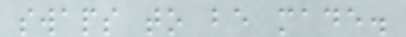swaps to be made.
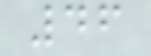46
